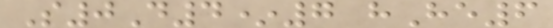S0D4*7 hHe6
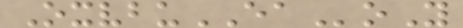OxvbuEAoY
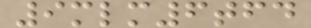9mlm6tfd
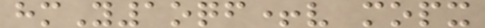hmY1oqf+v mopx
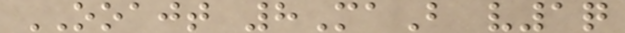OOAJT 8MaB v1q
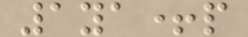1ya+p
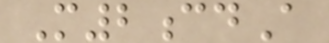M2cdA
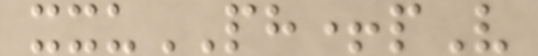xxuPH+pV
